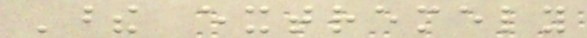These extremely
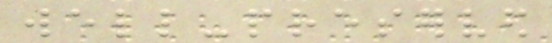well-preserved
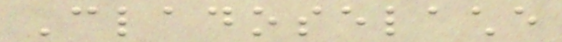Cladoselache
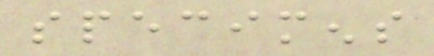specimens
